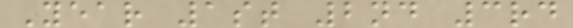Year 1st 2nd 3rd
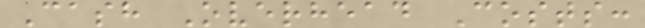Cash Overhead Costs:
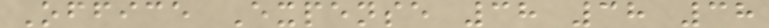Office Expense 38 38 38
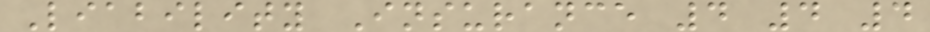Liability Insurance 4 4 4
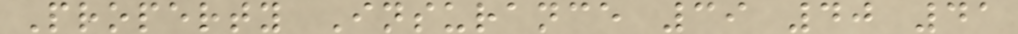Property Insurance 39 40 41
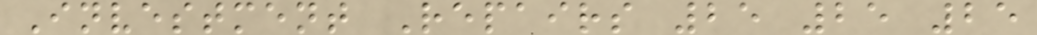Investment Repairs 25 25 25
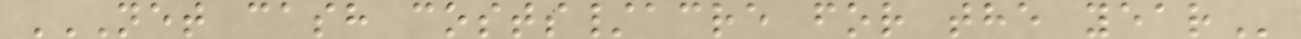NET CASH COSTS/ACRE FOR THE YEAR
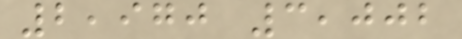2,970 3,002
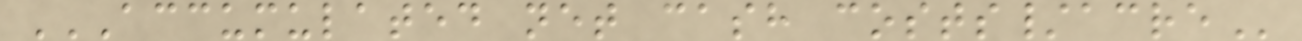ACCUMULATED NET CASH COSTS/ACRE
